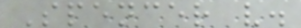Spencer v.
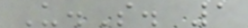U.S. 1
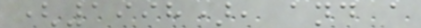(1998), and a
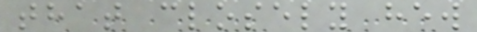that closely hew
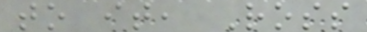to it, Ross
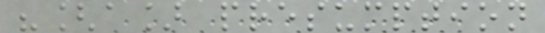"[a] presumption
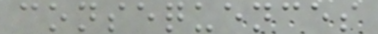consequences
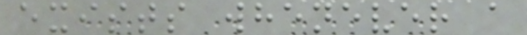exists whenever a
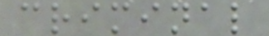criminal
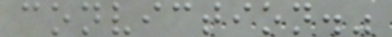conviction."
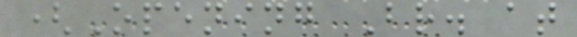(Opening Br. at
